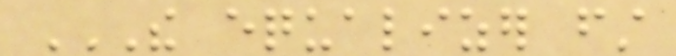THE EQUALIZER FIRST
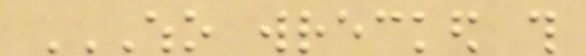WHO WRECKED THIS
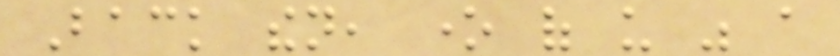Back then, one of us was a
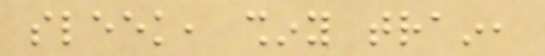sleek, shiny train,
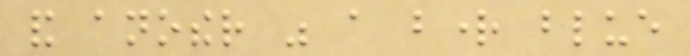and another was a bright blue
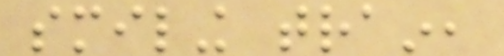smiling train,
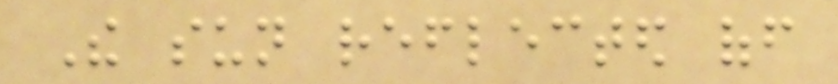The sun reflected off
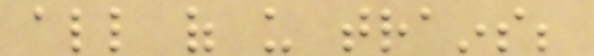all of us trains;
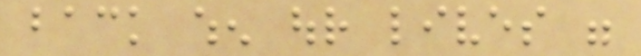back when our lives were
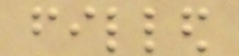filled
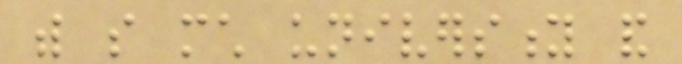with so much university and
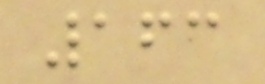163
